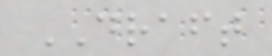DRAFT
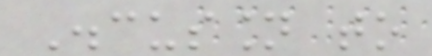Discussion to
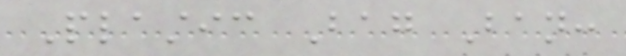Plastic Bag Ban:
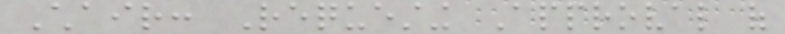Chair: Requesting Approval of
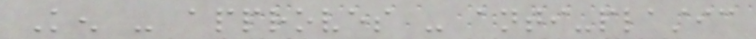Ken - approves - anti-plastic
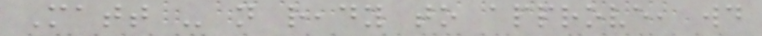Matt - not ready to approve, would
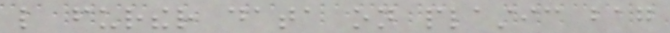like further data on plastic bag
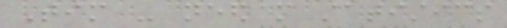Tim - need more statistics
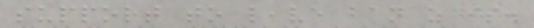support to leave ban as is.
